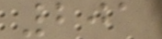201
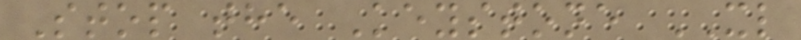Stop the Keystone XL
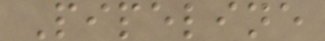Pipeline
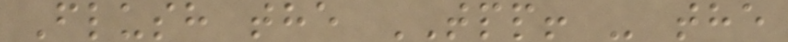Flush the TPP! - the
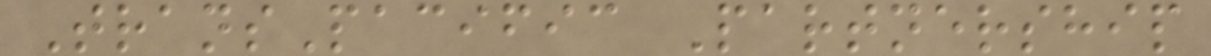TransPacific Partnership
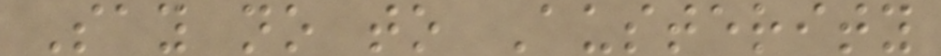Say no to Austerity
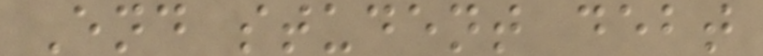End student debt
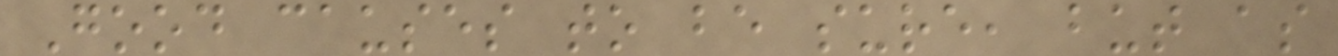Good causes to be sure, but as
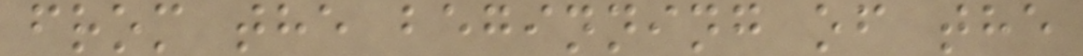from the beginning of the
